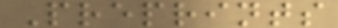Preprints
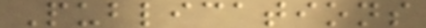Publications
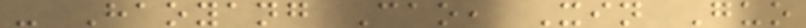- Haoyang Cao, Xin Guo
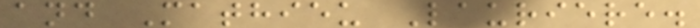and Mathieu Lauriere.
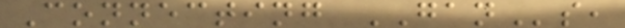Connecting GANs,
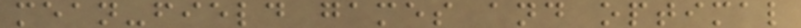mean-field games and optimal
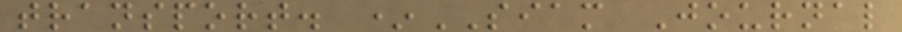transport. *SIAM Journal
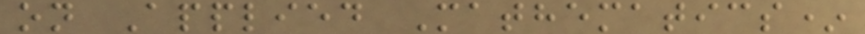on Applied Mathematics*
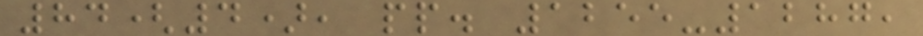84(4), pp. 1255-1287,
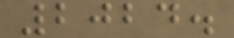2024.
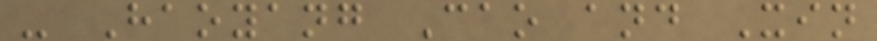- Haoyang Cao and Xin
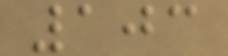103
